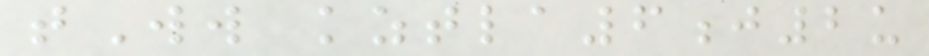tWw kztla6j2u
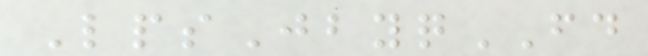LpsJbyqFD
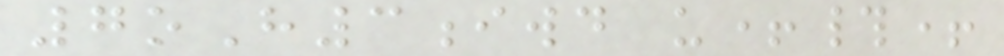7oH3iwd u+#+
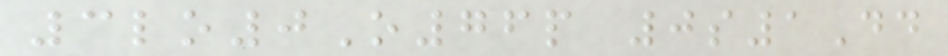3lo0O76p 0s1Dd
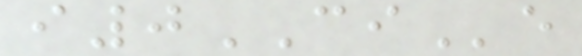i0CIe
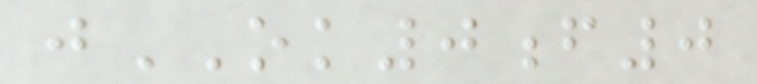jOK0f0
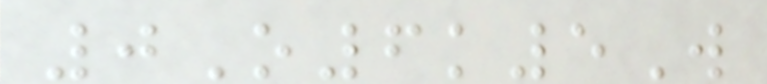0O6k5W
